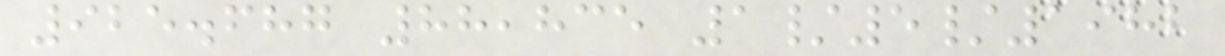925.687 88,835 1/5/1982
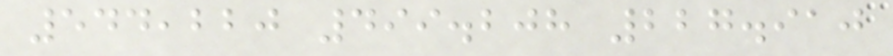544,220 499.208 227.910
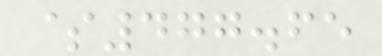$477.65
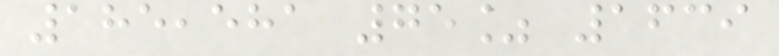185,581 75% 1639
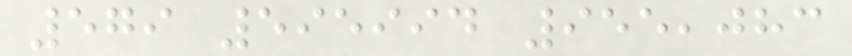579 595994 955,083
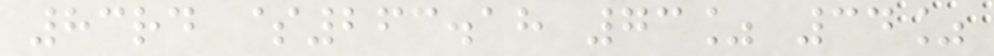83rd $263.18 73% 34%
